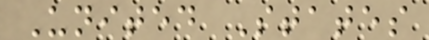United States
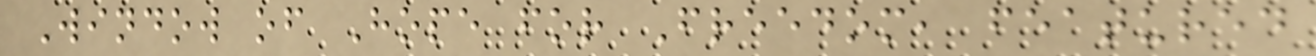Window of Hope for Freedom, featured
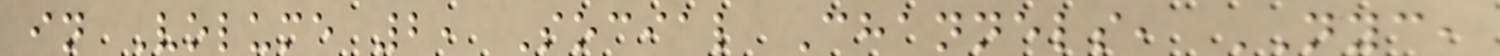in Volume 2, Social Channels, NYC,
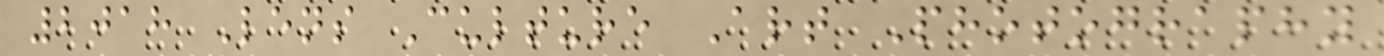2018 Lens Culture Art Photography
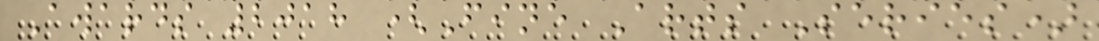Awards 2018 (Fine Arts Series)
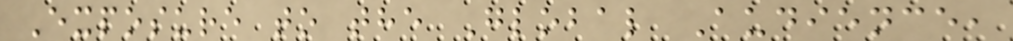Exposure to the Global Audience,
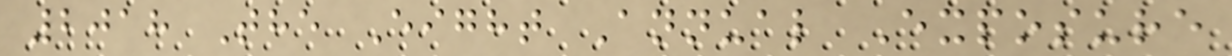2018 The Eight Annual Exposure
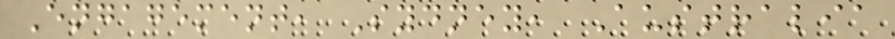Engagement, Sydney, Australia
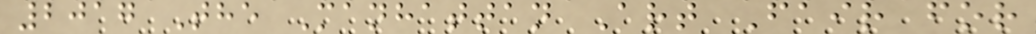2017 The Manhattan Art Fair for
